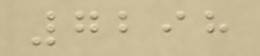7298
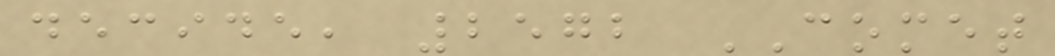decide, 2572 COMET
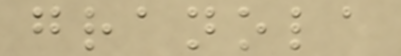granola
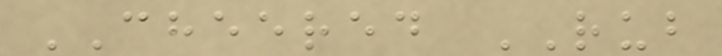CHEERED RUB
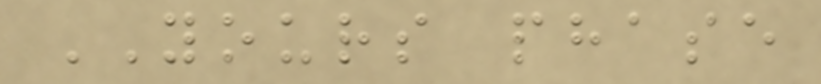YOURS phase
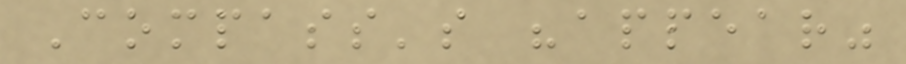Compass's "appear"
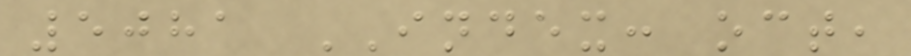5081 INDEX: oct,
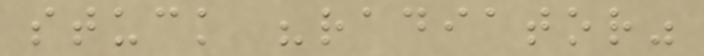stuck "radiator"
